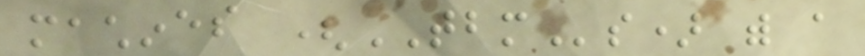machines (TBMs) with a
